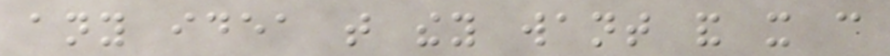any idea that they want and it can
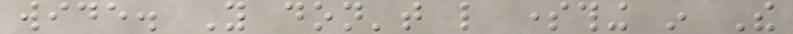wide. You don't like something in The
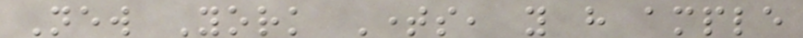New York Times, you have ample
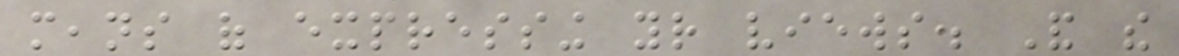means of expressing your views. And the
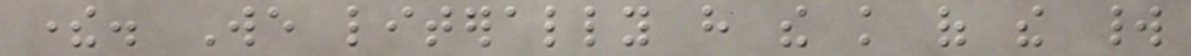there. We literally have the knowledge of the world
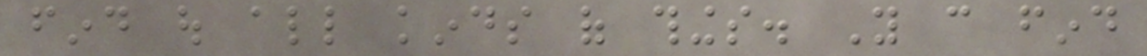find out all kinds of things. You can find
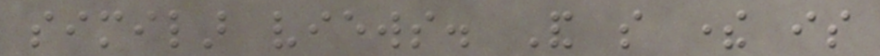similar views. And so there is
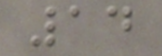14
